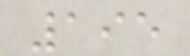195
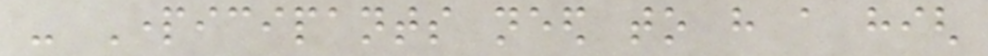- Participants need to have a high
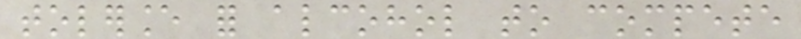tolerance for alcohol to compete
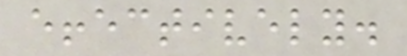effectively.
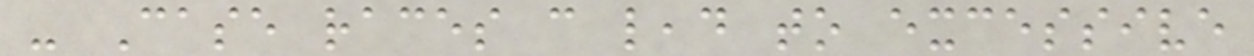- Case races can lead to excessive
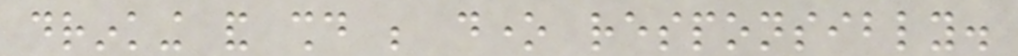drinking and should be done responsibly.
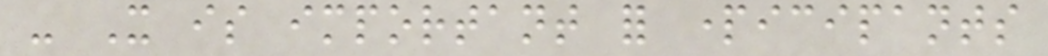- It is important for participants
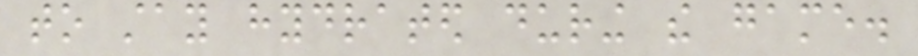to stay hydrated during the game.
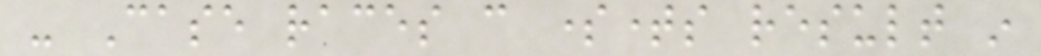- Case races can sometimes result in
